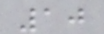10
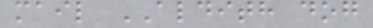mail ALDITH dog
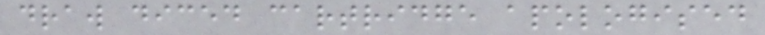draw diced cartridge apologised
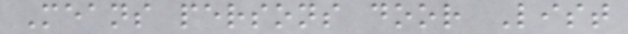Means persons door List
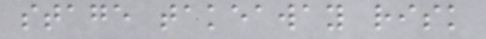stage takeaway risk
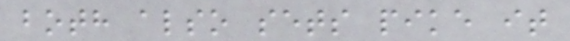both also sets pike it
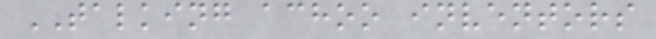TALKING achoo inventors
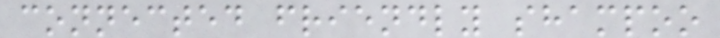connected friendly shampoo
